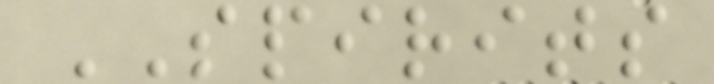SPIRITS
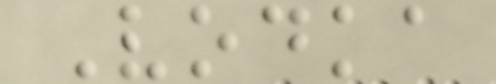Vodka
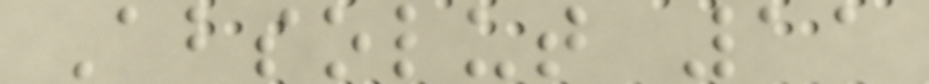Absolut 11
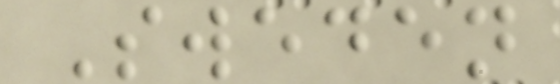Sweden
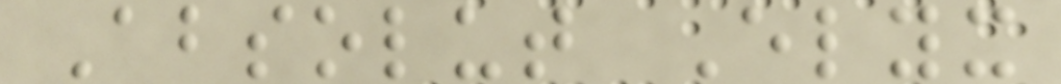Absolut Elyx
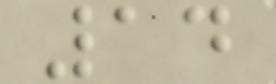14
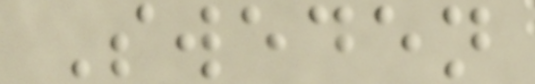Sweden
